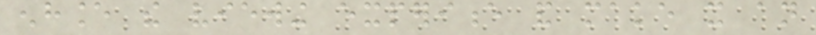enhance the viewing experience and make it an
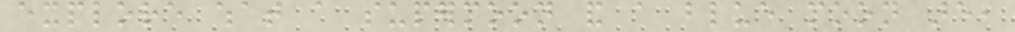explore what a supermoon and a blue moon are,
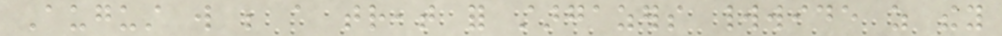August will be a treat for stargazers worldwide as they
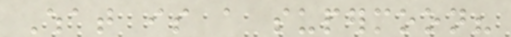What is a supermoon?
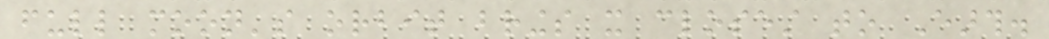full moon's orbit brings it closest to Earth.
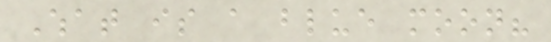What is a blue moon?
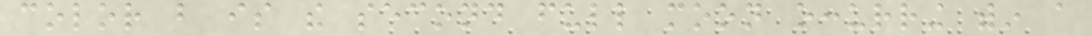color but is the second full moon occurring within a
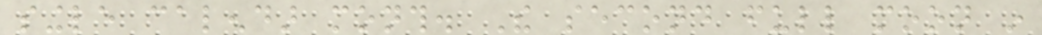single calendar month. The second full moon in
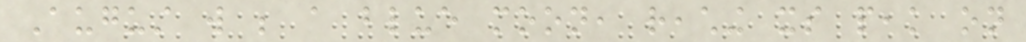August will be a blue moon, reaching its peak on
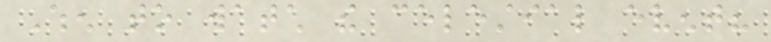When to watch the celestial event?
